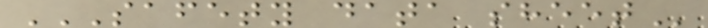SAFETY DATA SHEET
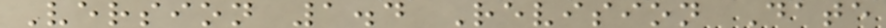Version 1.4 Revision Date
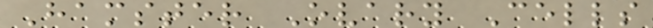Hamster Ovary Cells
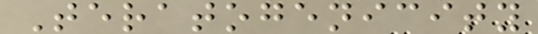Teratogenicity
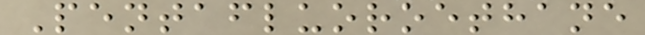Pentafluoroethane
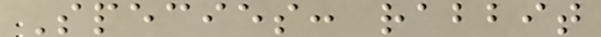Species: rabbit
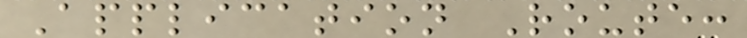Application Route:
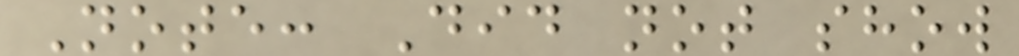Note: Did not show
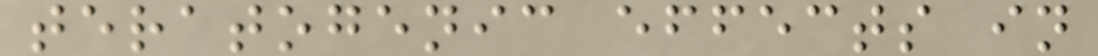teratogenic effects in
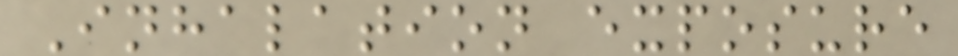Inhalation exposure
